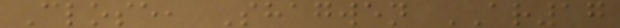Close, Shagwen AR17
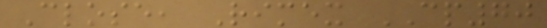Close, Rimex CP70
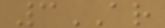3AR
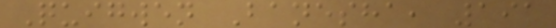Quigwen Banesha, 191
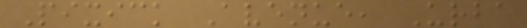Pixick Avenue, Urba
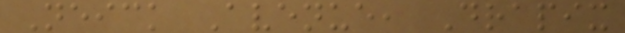Neick Avenue, Drapix
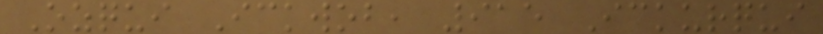Ozqui Ickwob, 915 Ickurqui
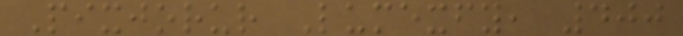Pixjorur Lumexfy, 400
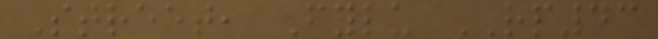Street, Fylu RP43
